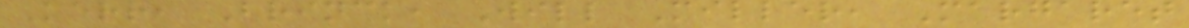Kerr, Brinck, Will Miller, Margaret
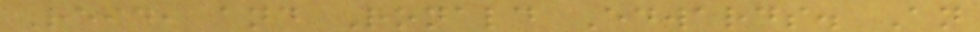Reid, and Ronald Edwards. An
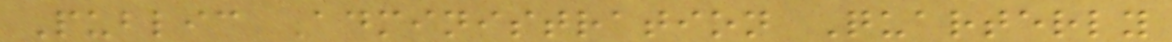Public Administration Quarterly
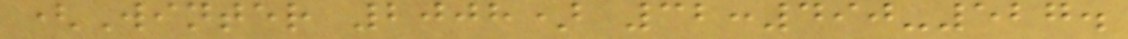(Winter 2008) 32:490-527.
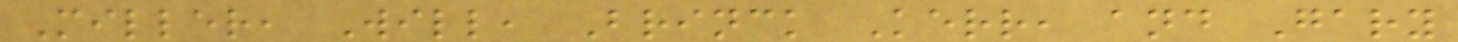Miller, Will, Brinck Kerr, and Gary
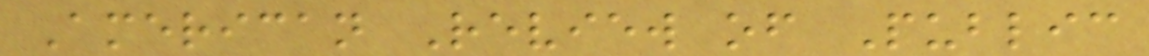American Review of Public
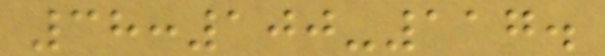38:100-117.
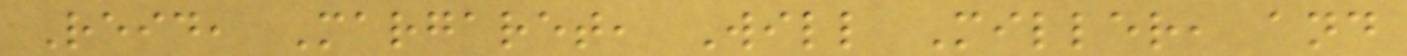Reid, Margaret, Will Miller, and
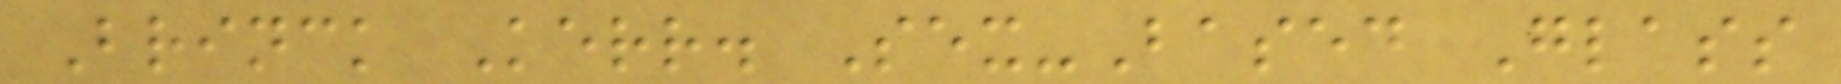Brinck Kerr. Sex-Based Glass
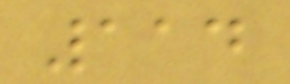114
